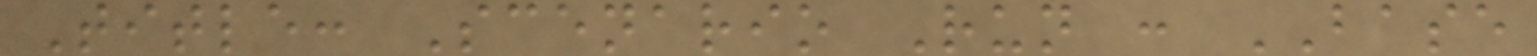Title: Scenario Run : BASE
